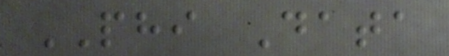PHI Data
